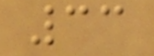33
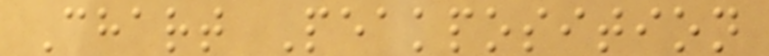Chart Peakposition
